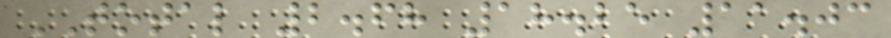TOTAL 2.68 18.25 11.03
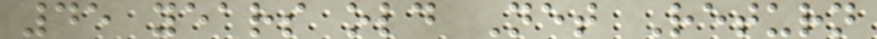45 years old Net Return
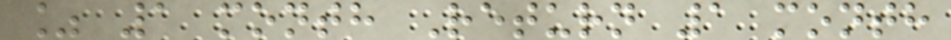% 1 month Return 1 month
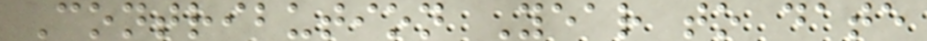Contribution Year to date
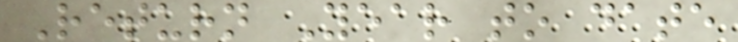Return Year to date
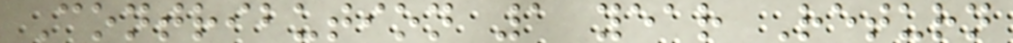Contribution 1 year Return
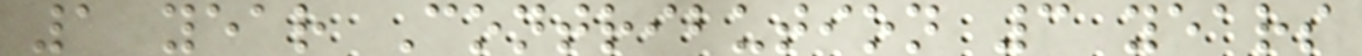1 year Contribution 3 years
